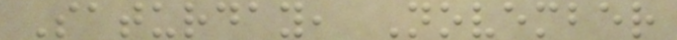Saturday, November
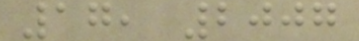17, 2007
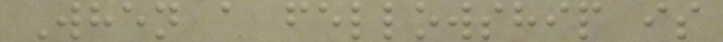When a fellowship is
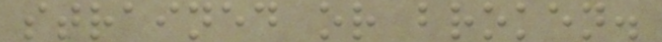strained or broken.
